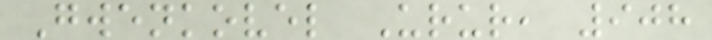Gwenkovel Urur, 908
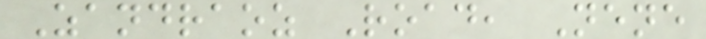Zandraoz Road, Nene
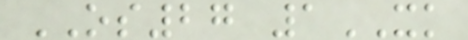OS27 1XK
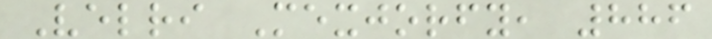Velri Mexjorfy, 886
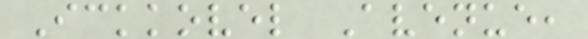Ickkovel Avenue,
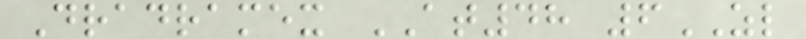Dradramex AT48 6ZL
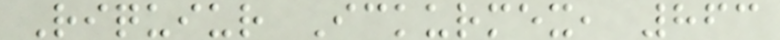Riquiur Ickurmex, 863
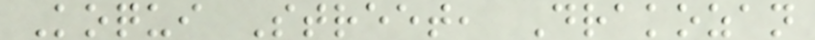Koqui Street, Drakozan
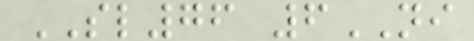SL76 6NI
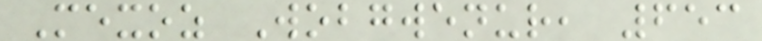Mexoz Wobgwenur, 653
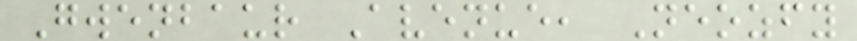Gwenbaur Avenue, Neozfy
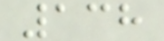138
